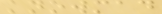knowmad
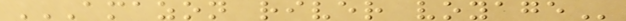AMAZON RIVER VOYAGE
